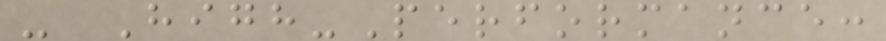- High-Performance:
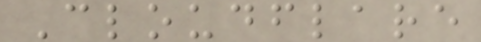Cloudflare
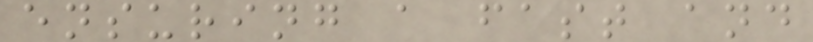ensuring a fast and
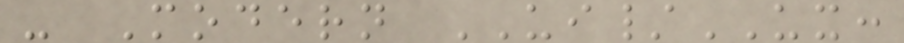- Modern UI/UX:
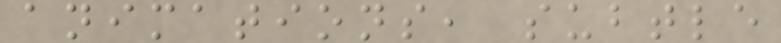animations, subtle
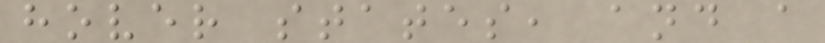hover states, and a
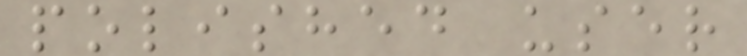polished user
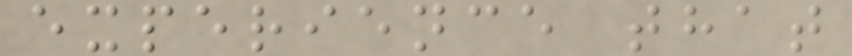experience that
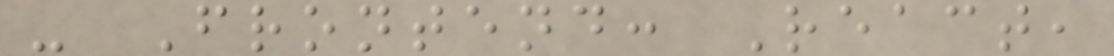- Frontend: React,
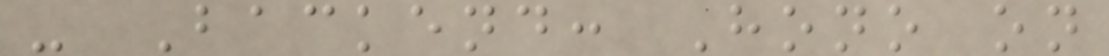- Backend: Hono on
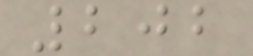202
